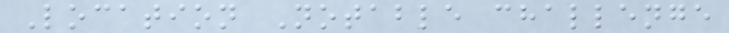Location Notable challenge
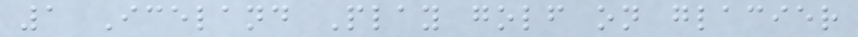1 Iceland Play golf on glacier
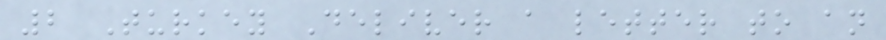2 Turkey Deliver a letter to an
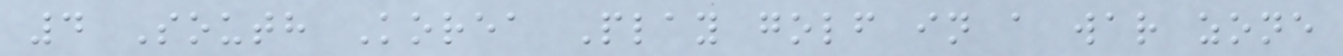4 South Korea Play golf in a war zone
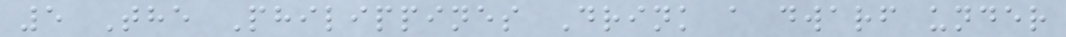5 The Philippines Drink a dwarf under
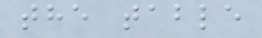the table
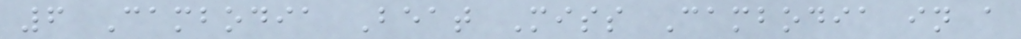6 Cambodia Beat Miss Cambodia in a
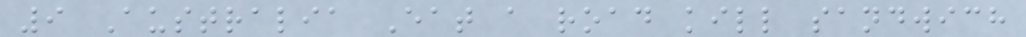9 Australia Eat a road kill sandwich
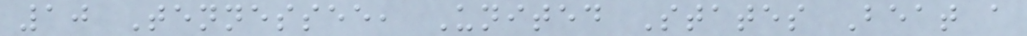10 Tennessee, United States Beat a
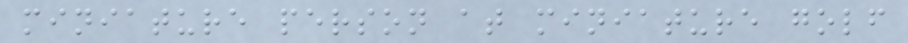miniature person at miniature golf
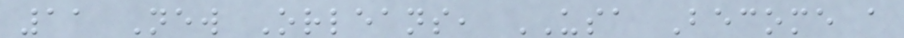11 New Orleans, USA Become a
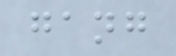gang
